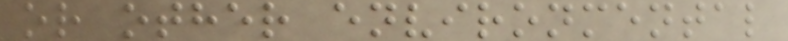or other environmental
